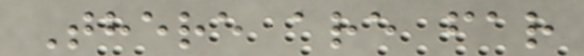There are far
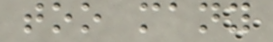too many
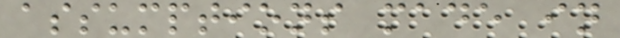assumptions made in
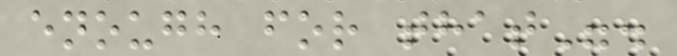enough for that".
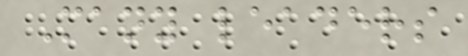Many leaders
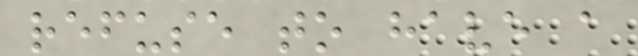refuse to have a
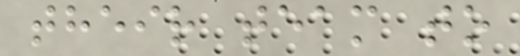their team to
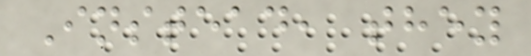Instead, they
